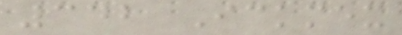342 Ickmex
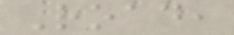Road,
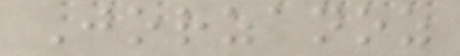Jorzanoz
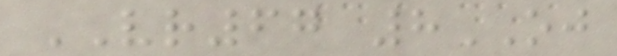VR67 8OJ
